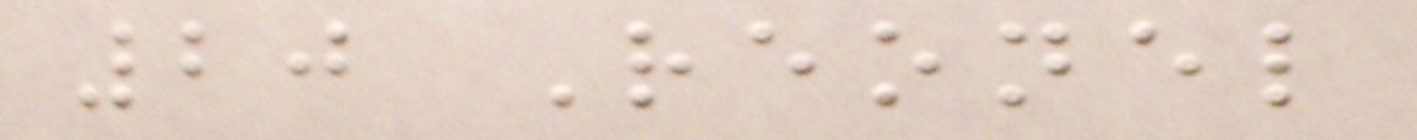20 Reonel
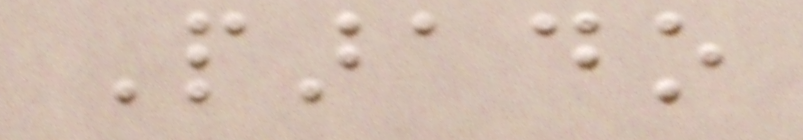Parado
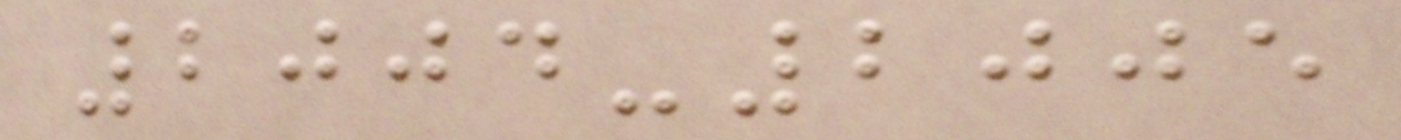2004-2005
